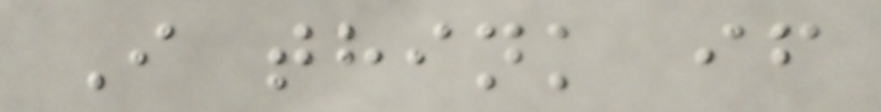I think if
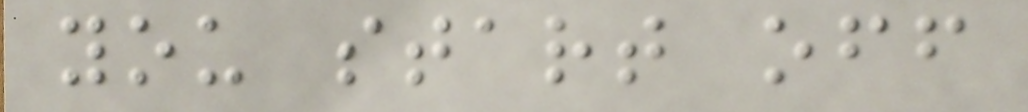you start off
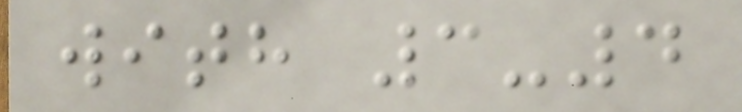with 3-4
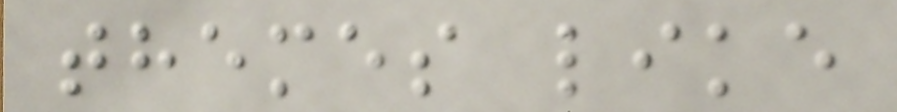themes like
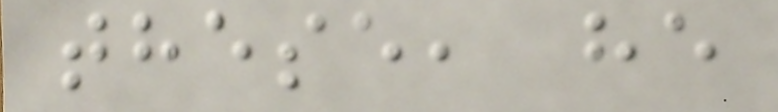these, he
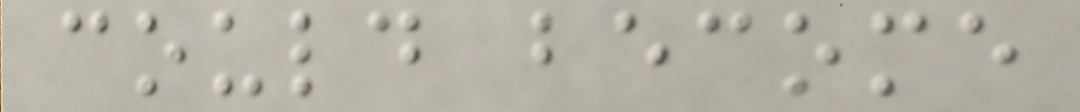could become
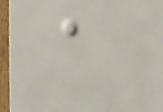a
